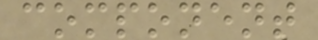component
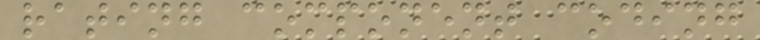rating component coding
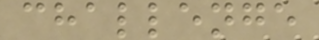challenge
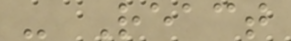- React
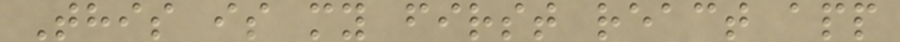This is my first react app
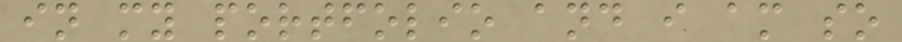in my portfolio and i am so
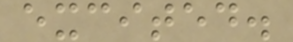excited.
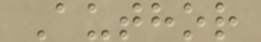Author
